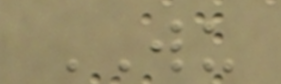WU
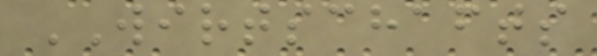WIRTSCHAFTS
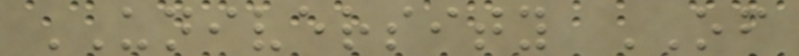UNIVERSITY OF
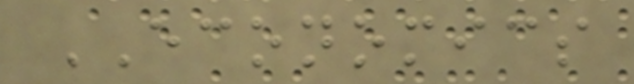ECONOMICS
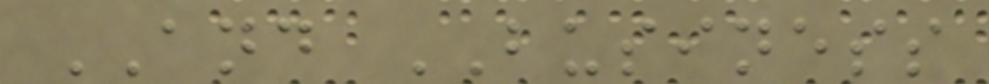AND BUSINESS
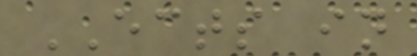ECTS in
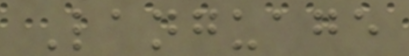Language
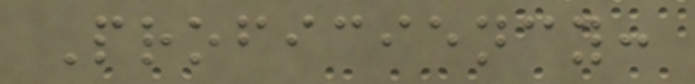Proficiency:
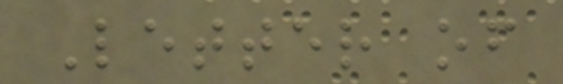Letter of
